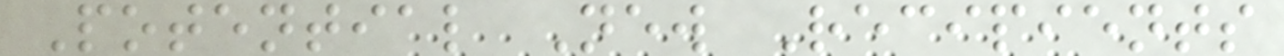Potential New Recipients
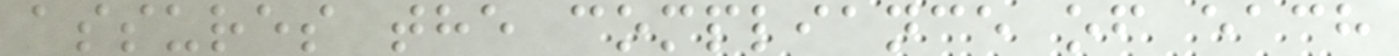assures the compliance of each
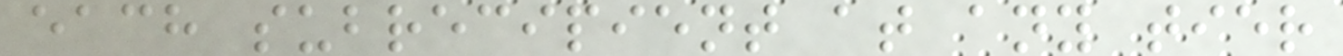each subrecipient at any tier
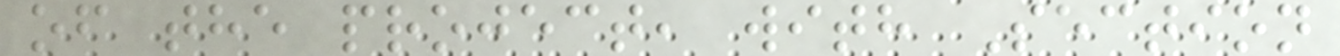of the project, with Section
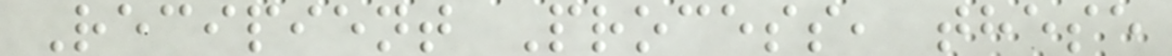Recipient Process, these
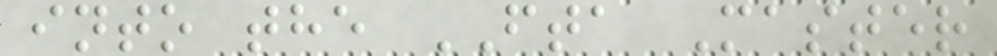into the FTA Master
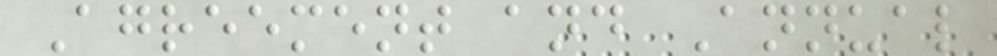Agreement and Annual
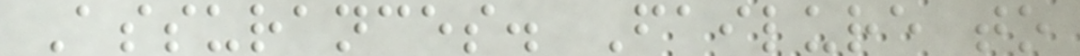Assurances. Failure to
